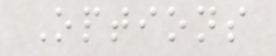Options
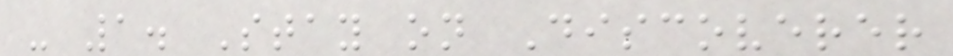- 1. Stay on Discoverer
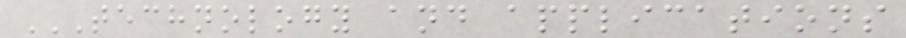TECHNOLOGY AND APPLICATIONS
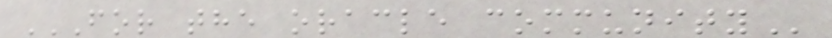FOR THE ORACLE COMMUNITY
